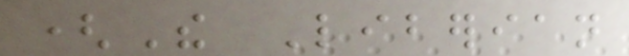(The Liberian
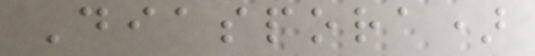Diaspora)
